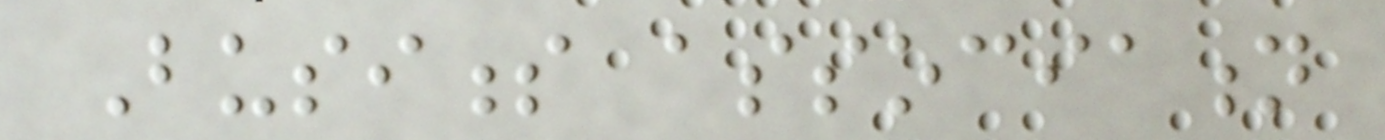Business association
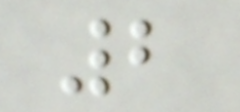2
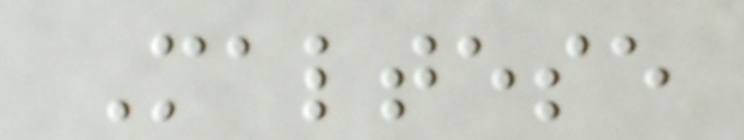Maltese
